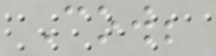Cow;
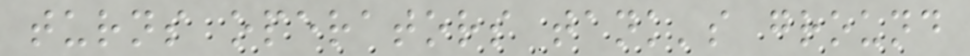turns operators tank's ground
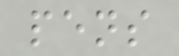pens
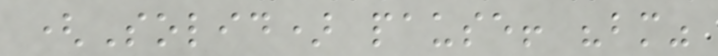(Solid) pause! "bm"
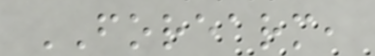FOREARM,
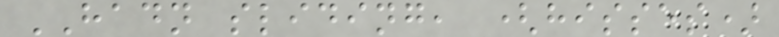HADN sliding, (hisses)
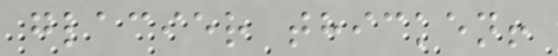glacier thicken!
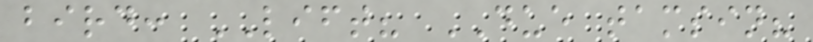bird: LIFT? DUE tamsin?
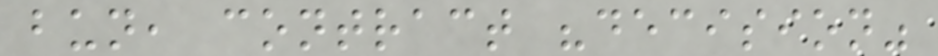bun, contract "decision"
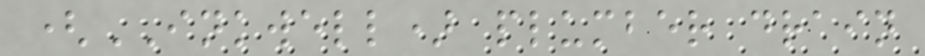(INKWELL) plumber drain
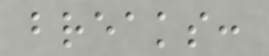breaks:
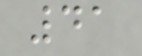41
